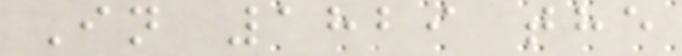In 1829 the
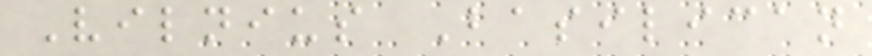Vilnius Basilican
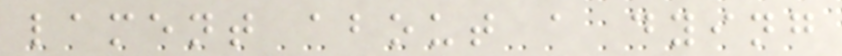lament about a dying
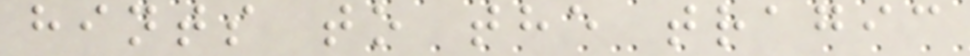hints to the tragic
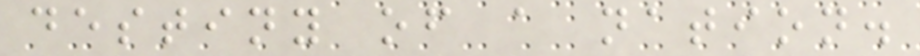destiny of a nation.
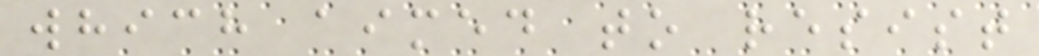which aimed to resist
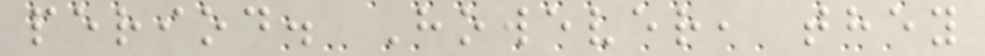period. However, they
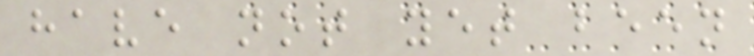have not yet been
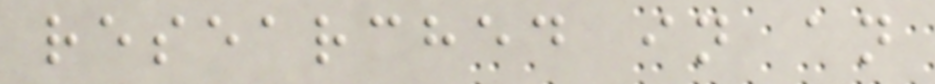researched in an
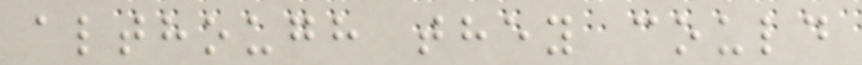although they could
